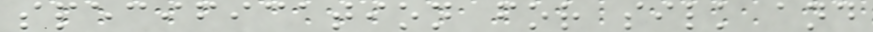specification for silk and
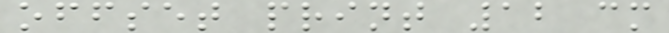offset print 12 cm
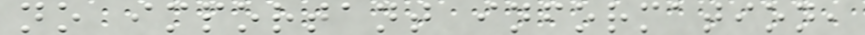no important information,
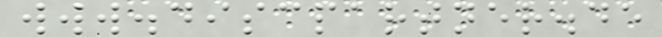www.discpartner.de
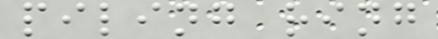piling ring
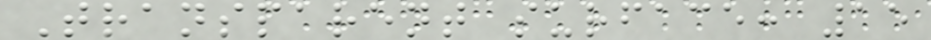Transparent surface: 15
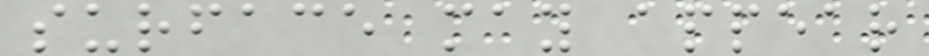surface may appear
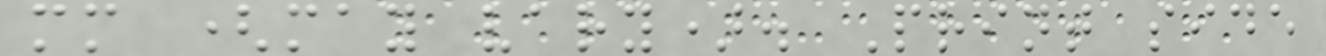mm (may vary). Print side
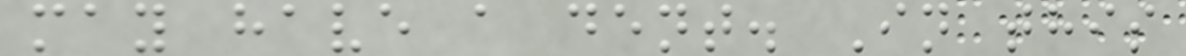may have a dent. In this
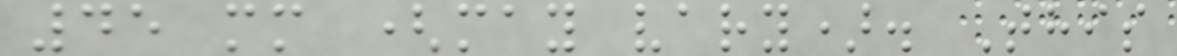45 mm (may vary). This
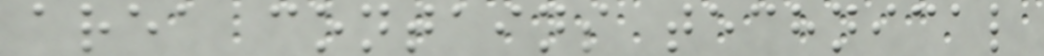area contains technical
